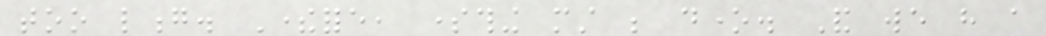too long. Therefore, something must be done. And we have a
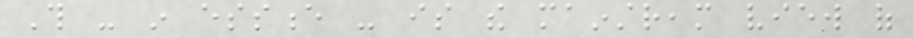This - in essence - is the mainstream view of
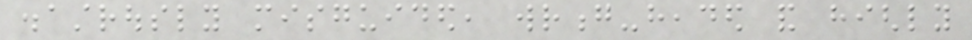disastrously misguided, wrong-headed and highly
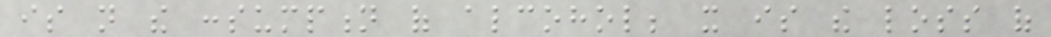is not the consumption of alcohol; it is the loss of
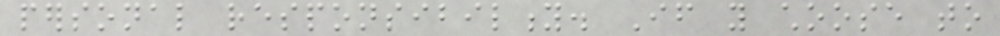personal responsibility. If you choose to
